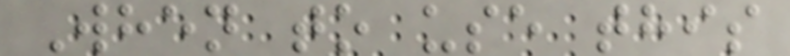When to use this
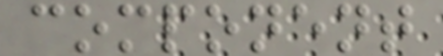component
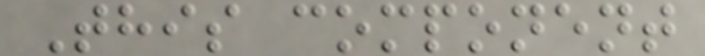This component
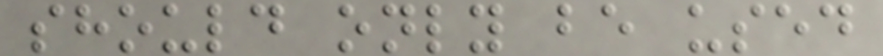should only be used
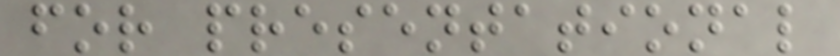for presentational
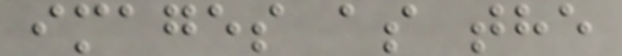images as the
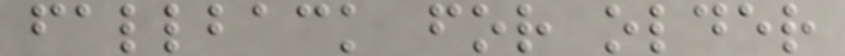fallback for older
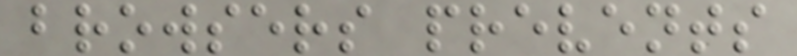browsers prevents
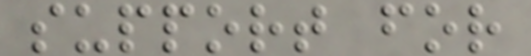support for
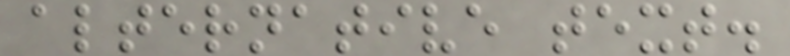alternative text.
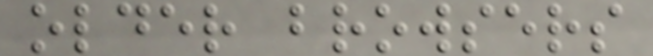older browsers
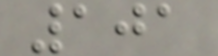101
